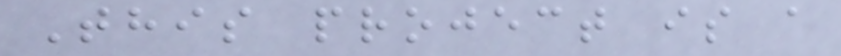This project is a
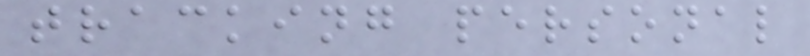tracking personal
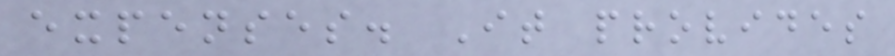expenses. It provides
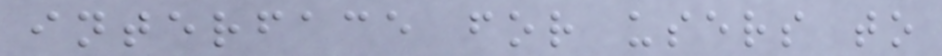interface for users to
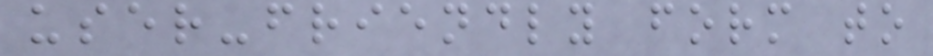user-friendly form to
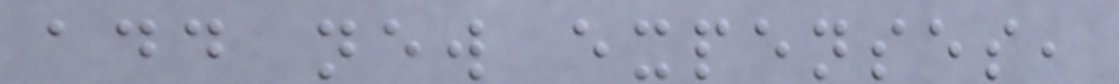add new expenses,
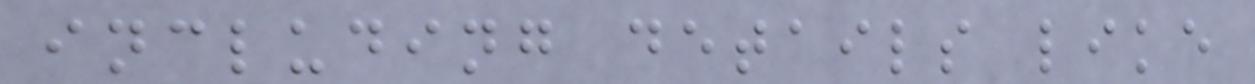including details like
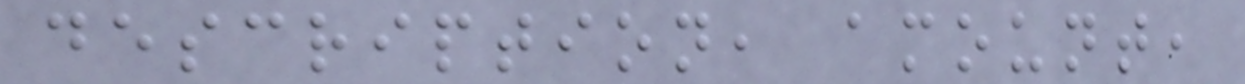description, amount,
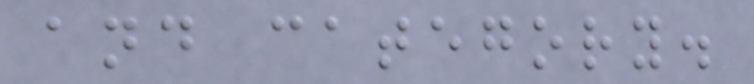and category.
